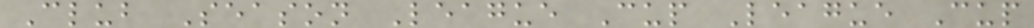Club Season League Cup League Cup
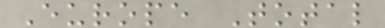Europe Total
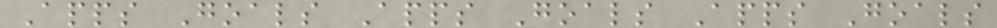Apps Goals Apps Goals Apps Goals
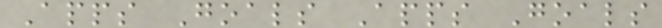Apps Goals Apps Goals
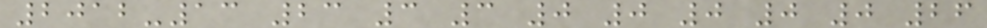2012-13 23 3 3 0 0 0 0 0 26
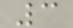3
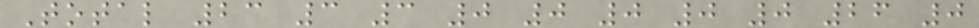Total 23 3 3 0 0 0 0 0 26 0
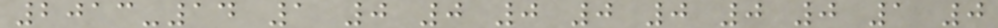2013-14 1 0 0 0 0 0 0 0 1 0
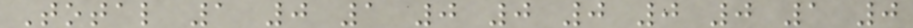Total 1 0 1 0 0 0 0 0 1 0
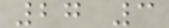27 3
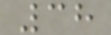38
